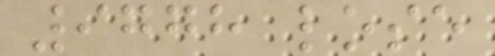9778 lose
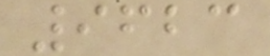9623
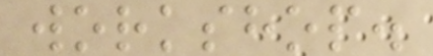workshop.
